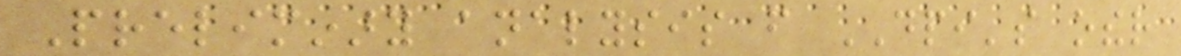Preliminary analysis from DPI's other
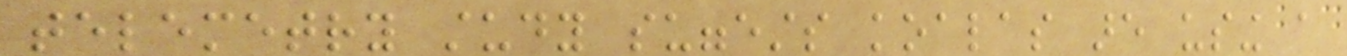telemetry study suggests koalas are using a
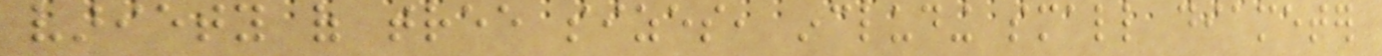variety of tree sizes, including small diameter
